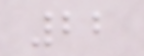22
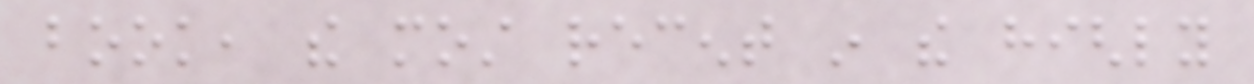book, the most recent in the highly
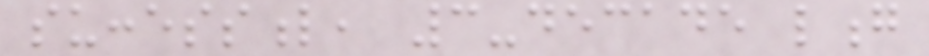successful, 3-decade long
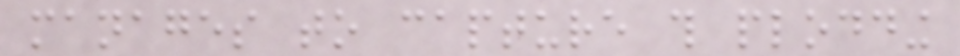manages to capture this plodding
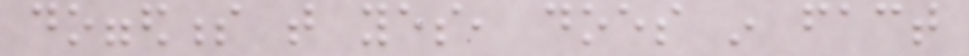doggedness that yes, does in fact
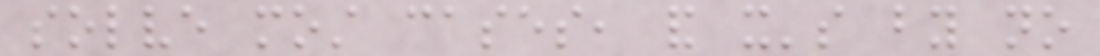solve most cases, and it's by no
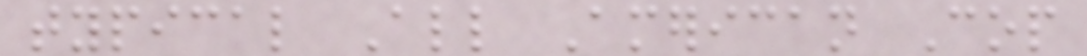typical All American Cop
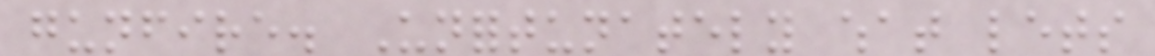gunfire. Unfortunately what lets
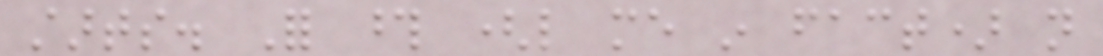starts. For those (like me in fact) not
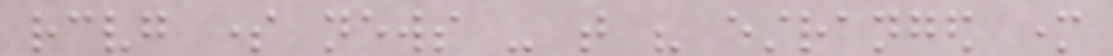receiving some news - that his estranged mother
